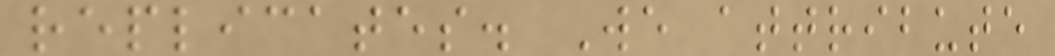replicates. We attribute
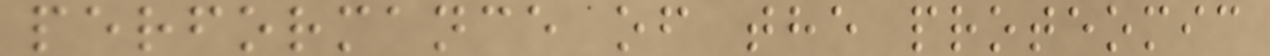performance of the proteomic
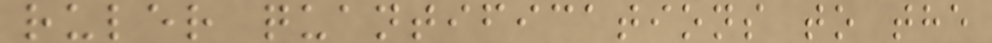ruler quantifications to the
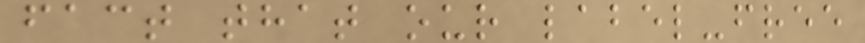fact that our label-free
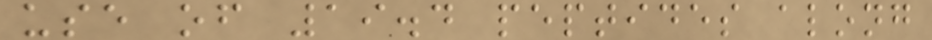use of 19.4 peptides along
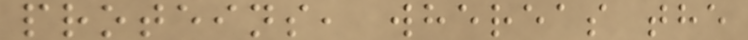proteins, whereas the
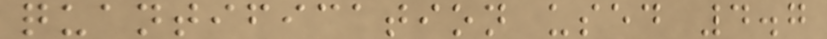quantification used 4.7
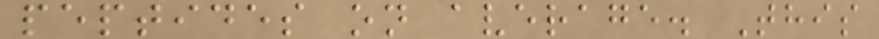peptides on average. This
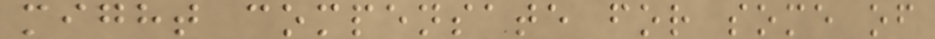might compensate for some of
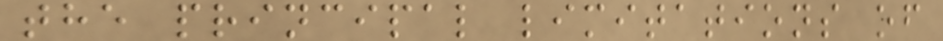the principal limitations of
